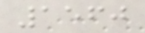1560
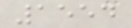1554
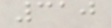310
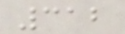312
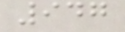947
